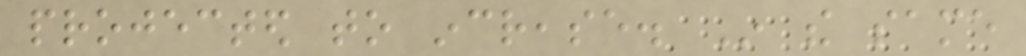projected to increase. In the same
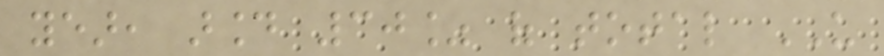year, around 30% of total US
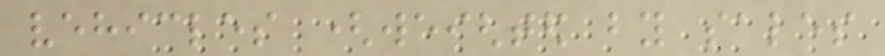vehicles (weighted by sales
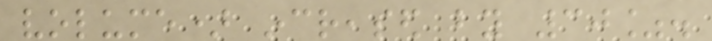volume) increased by 30%.
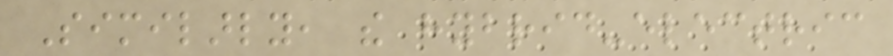Similarly, the hybrid-electric
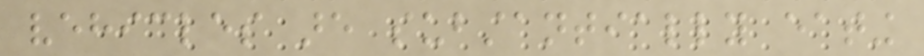vehicles are substantially eating
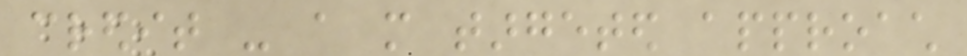credit - a more targeted approach
